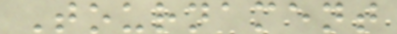Tournament
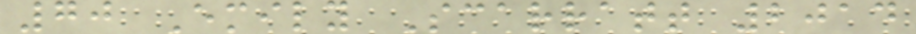70 Emily Scarratt 2014
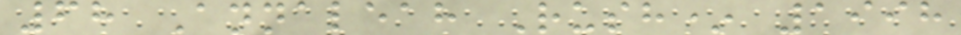68 Annaleah Rush* 1998
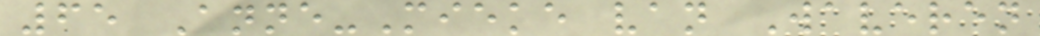65 Anne-Mieke van Waveren
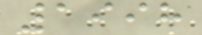1998
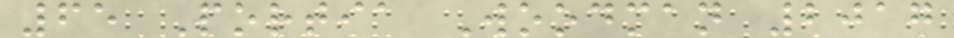65 Portia Woodman 2017
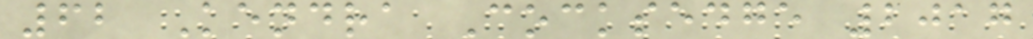62 Kendra Cocksedge 2017
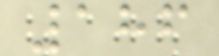186
